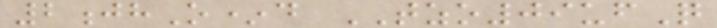2jhO*d TZO09ufQ
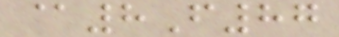@8F87
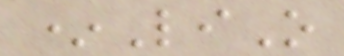*LiO
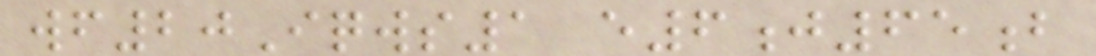wf20Iqws1 e6j65b
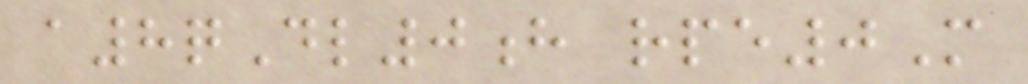a8qDl0h rpe0M
